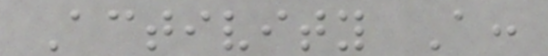Activity A:
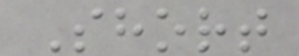Short
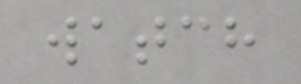watch
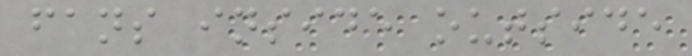fans inside outside
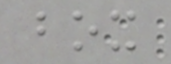box
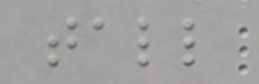tall
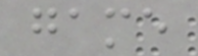game
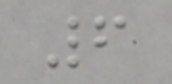6
